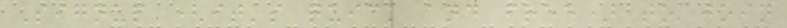Signup (it's quick and free) to join
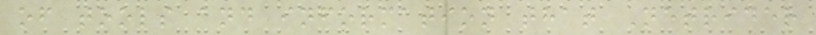of tools and information that Netrider
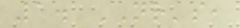1. NR's,
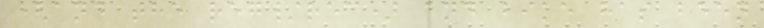(and the reg/rec) and bike has been
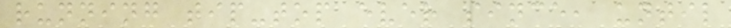running tip-top ever since, until
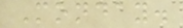Monday.
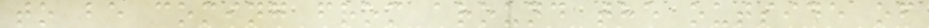to be coming from around the outside of
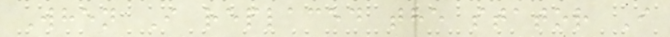When I replaced the stator I
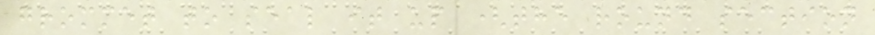grommet to seal it up (the round section
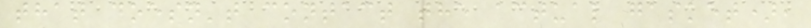that doesn't contact the actual gasket),
